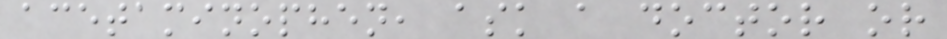acetaminophen, ask a doctor or
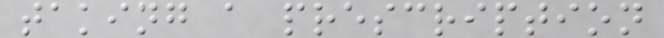taking a prescription
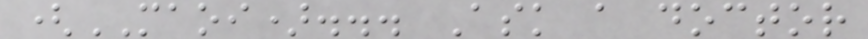(MAOI)... Ask a doctor
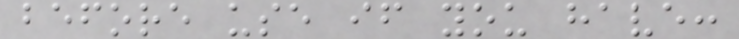before use if you have:
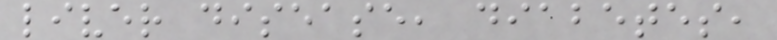liver disease, diabetes,
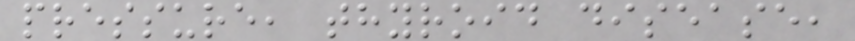pressure, thyroid disease,
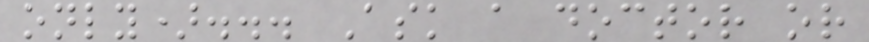only)... Ask a doctor or
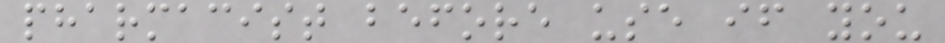pharmacist before use if you
